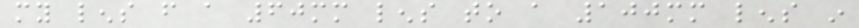my lens from a 60mm lens to a 100mm lens in
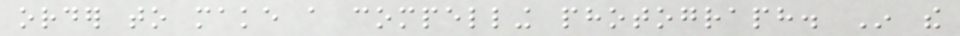order to make a compelling photograph. In the
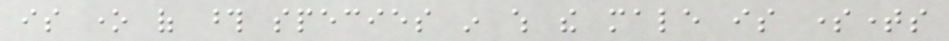is one of those species in which the male is sometimes
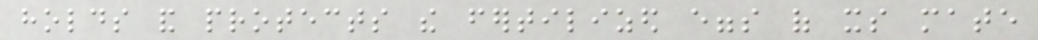holds and protects the fertilized eggs of its mate
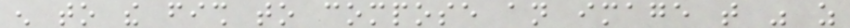enough to the fish to compose an image that was as
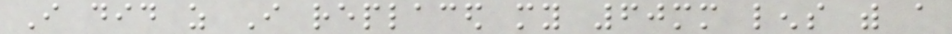I did as I replaced my 60mm lens with a
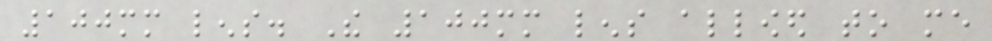100mm lens. The 100mm lens allowed to me
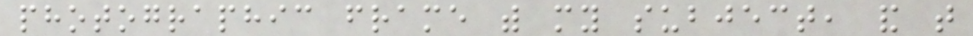photographic frame with my subject, and that
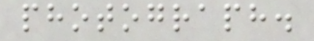photograph.
